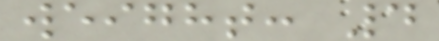weight: 4
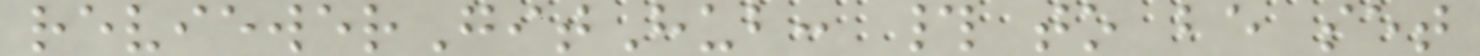reviewerGitHub: # to be set
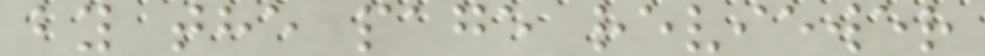by the page reviewer
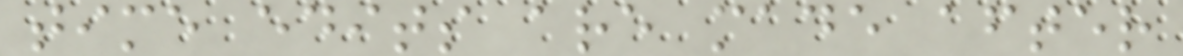time edits are made after
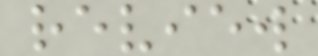review
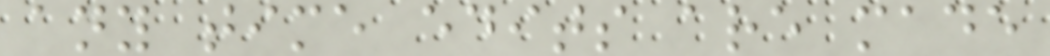any time edits are made
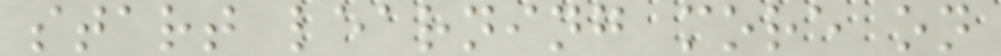start learning more on
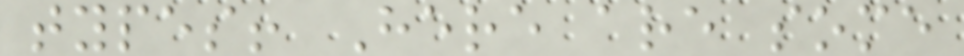types! Here are some
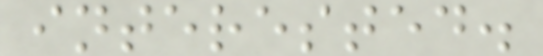interested.
